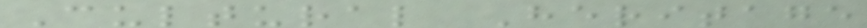Cultural Heritage
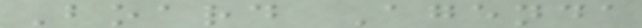Board Agenda
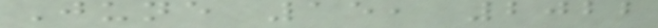June 15, 2022
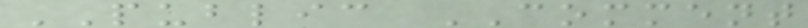PUBLIC COMMENT
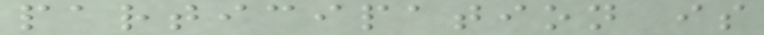participation is
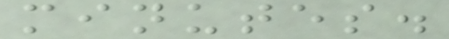minutes.
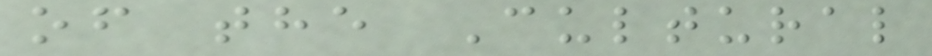of the Cultural
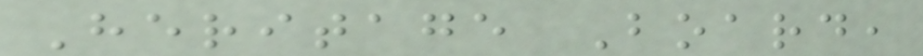Heritage Board,
